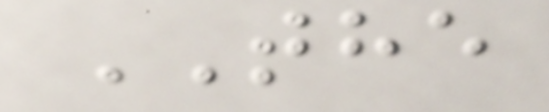THE
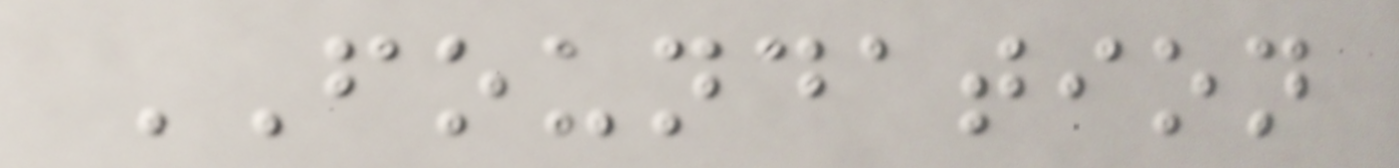FOUNDATION
